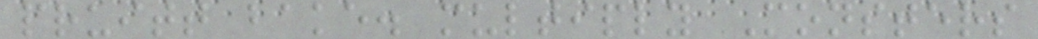pruitt bake. multiply Monsters
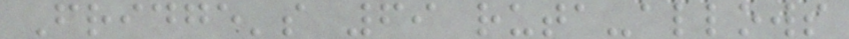Fridge's 69 ruta-allows
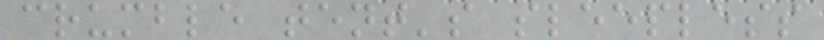crumble tent's sleepless
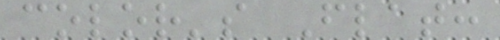color's Flat:
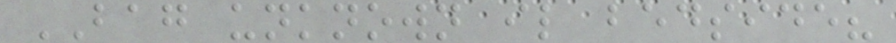BAG unknown il bedside?
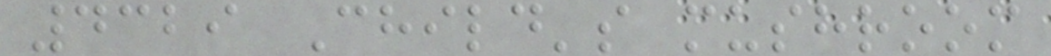4329 Child's mushroom
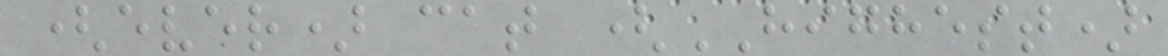(ever) cat (HIGHEST)
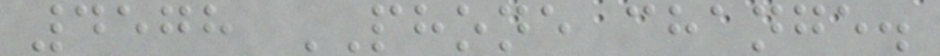4578 PHONE change.
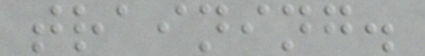training.
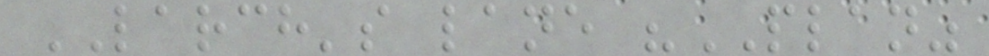LARCH's lane "PLAN"
